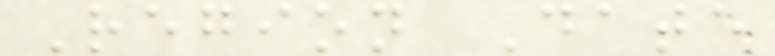Region Date
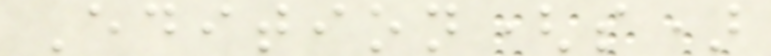Edition(s)
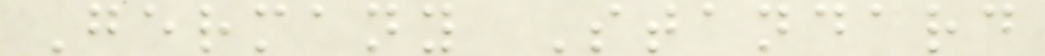Germany Standard
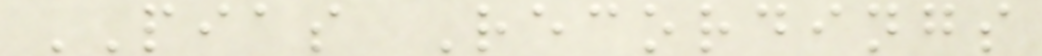PIAS Recordings
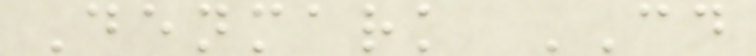Denmark CD
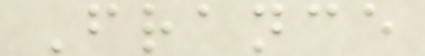France
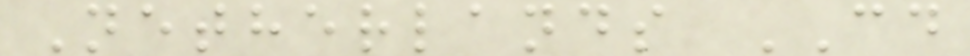Netherlands CD
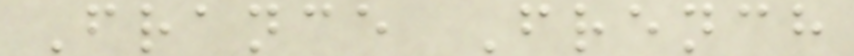France French
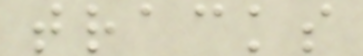tracks
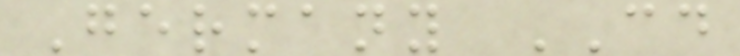Germany CD
